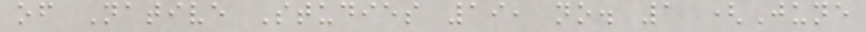of Native Studies 19, no. 1 (June
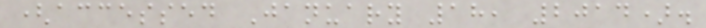(accessed January 18, 2014).
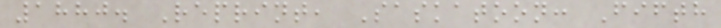1880. Reprint, Saskatoon: Fifth
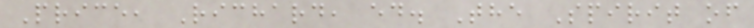Price, Richard, ed. The Spirit of
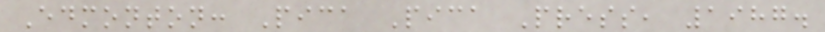Edmonton: Pica Pica Press, 1987.
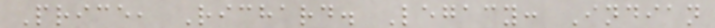Price, Richard. Legacy: Indian
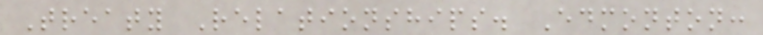Treaty Relationships. Edmonton:
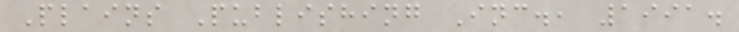Plains Publishing Inc., 1991.
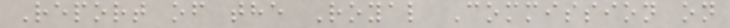Report of the Royal Commission on
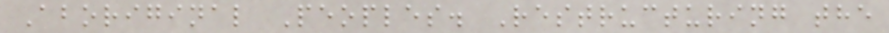Aboriginal Peoples. Restructuring the
